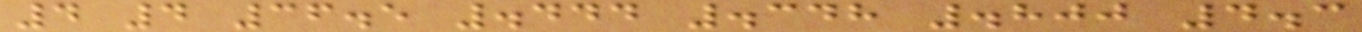4 4 36.5 .444 .348 .800 4.3
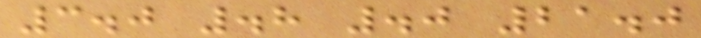3.0 .8 .0 21.0
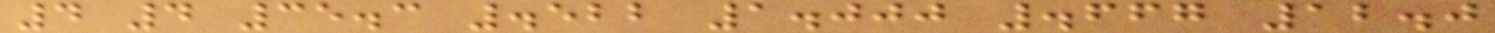4 4 35.3 .522 1.000 .667 12.0
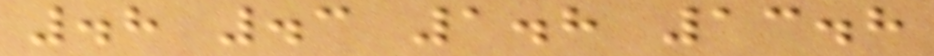.8 .3 1.8 13.8
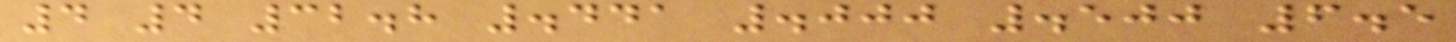4 4 32.8 .441 .000 .500 6.5
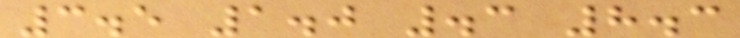3.5 1.0 .3 8.3
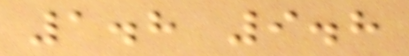1.8 9.8
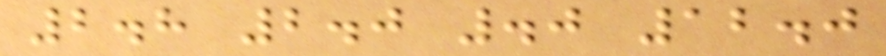2.8 2.0 .0 12.0
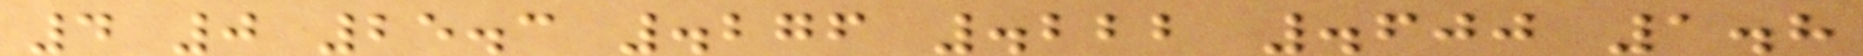4 0 25.3 .276 .222 .600 1.8
